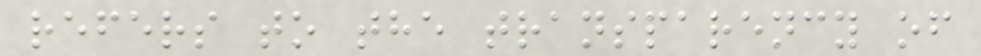refers to the transparency of
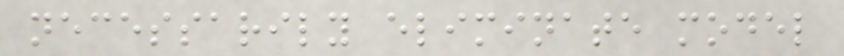necessarily eliminate model
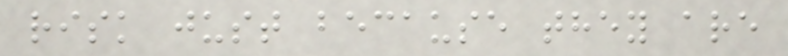risk just because they are
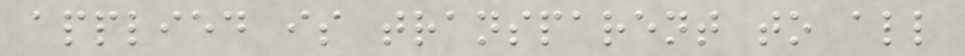applied is transparent to all
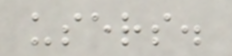users.
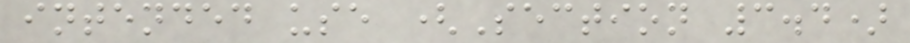intended use (Section 3.4)
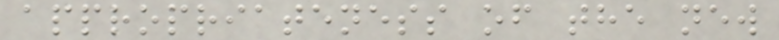appropriateness of the new
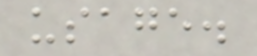usage.
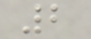2
